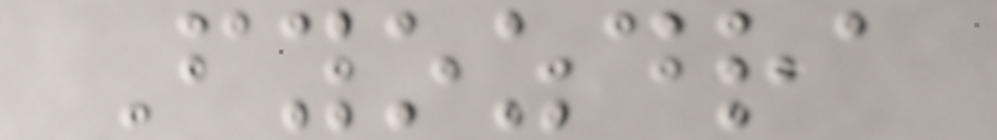Fyozdra
